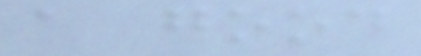a good
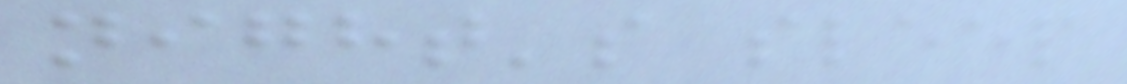night's sleep
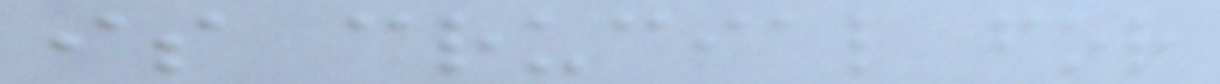is crucial for
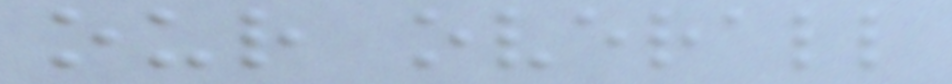our overall
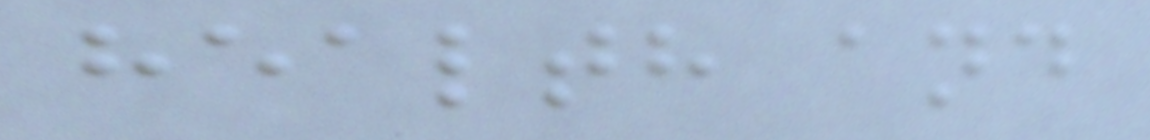health and
